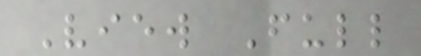View Full
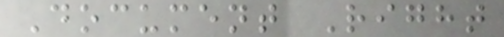Document Right
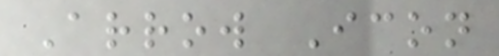Arrow Icon
